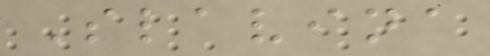Slavina
